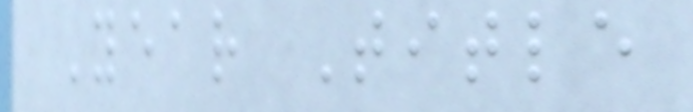Year Title
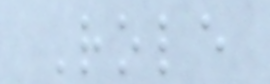Role
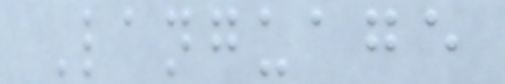Language
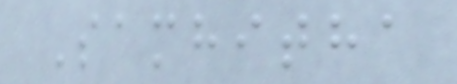Samhitha
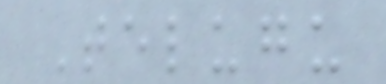Telugu
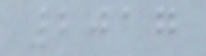2017
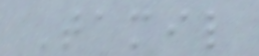Tamil
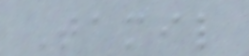Tamil
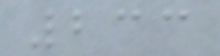233
